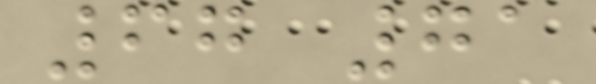67 71
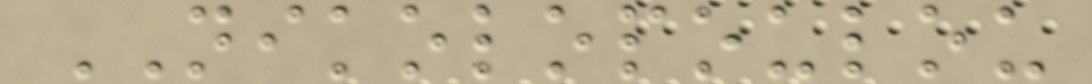NIKOLOPOULOU
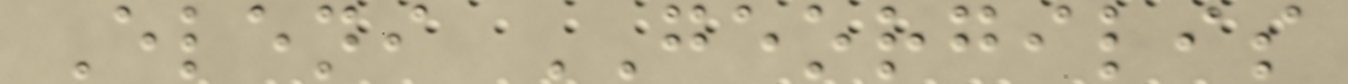Eleni GEORGILIS
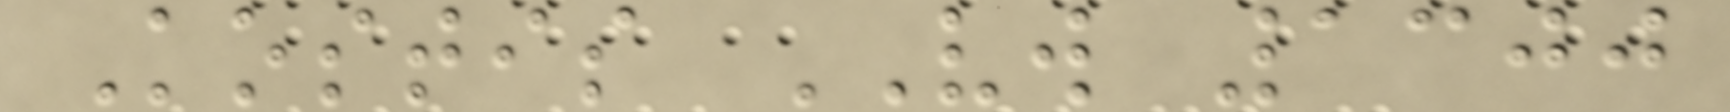Kostis VW 1300
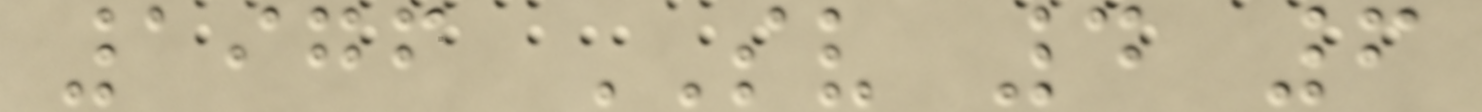1976 SV 4 6
